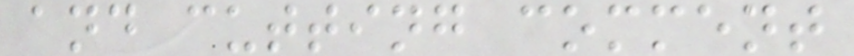and cutting comment
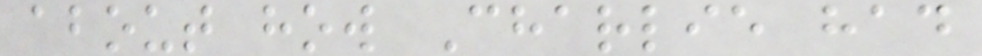about how Charlie had
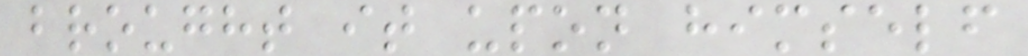brought it upon himself
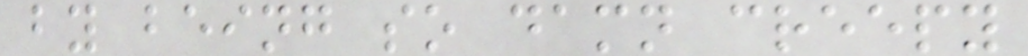by being so damn creepy
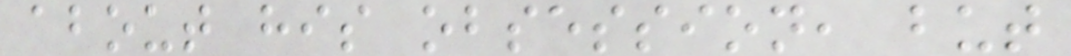about his obsession, but
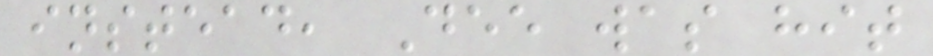instead, Dee was hit
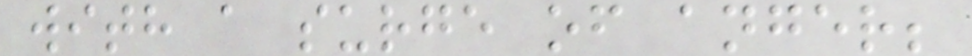with a surge of anger;
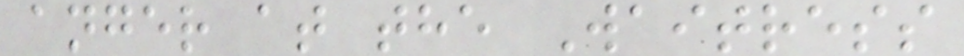anger at the Waitress
